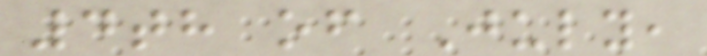4th of July,
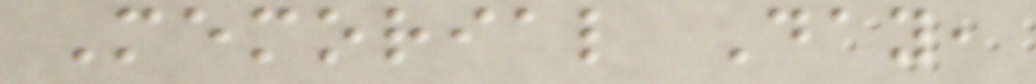Memorial Day,
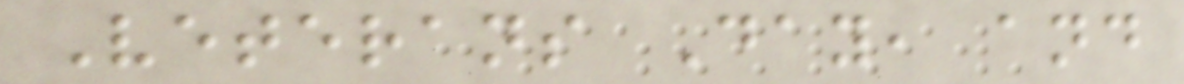Veterans Day, and
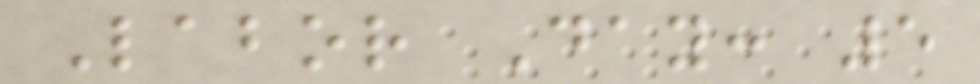Labor Day: 5
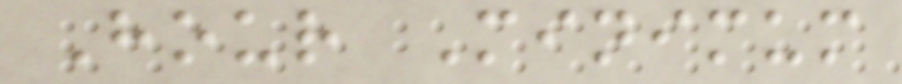Hour Minimum
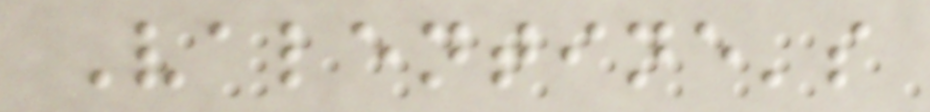Valentine's
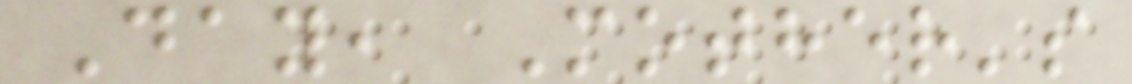Day, Mother's
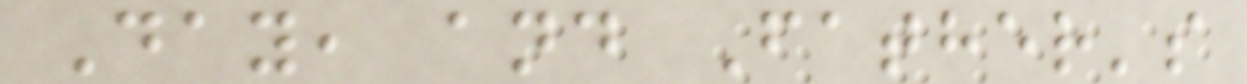Day, and Father's
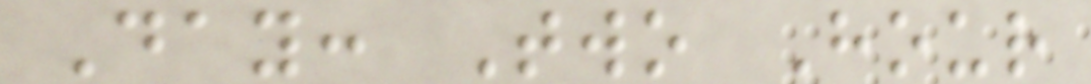Day: Two Hour
